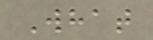What
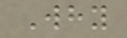Why
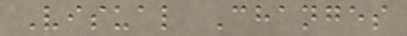Visual Changes
